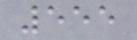555
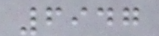6947
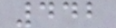442
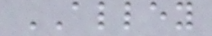ALLEY
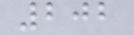202
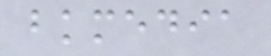bkmedia
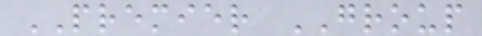PREMIER GROUP
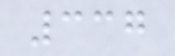337
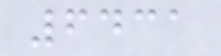6431
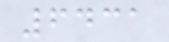6431
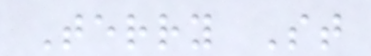Terry St
